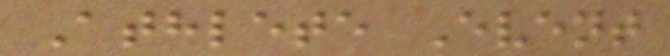Athlete Event
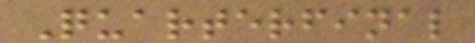Quarterfinal
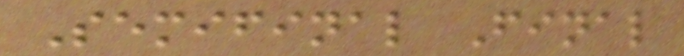Semifinal Final
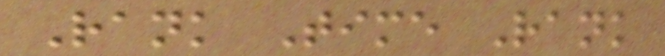Rank Time Rank
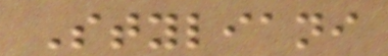Styliani
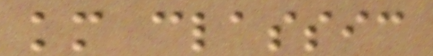km classic
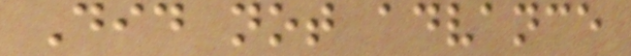Did not advance
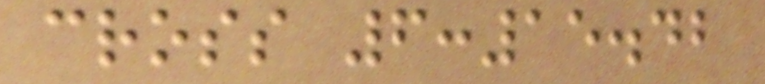cross 6:15.42
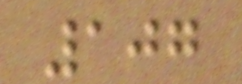107
